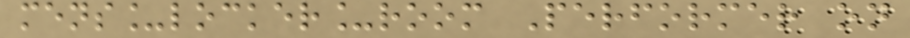mens_locker_room Performer on
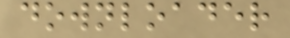downloader
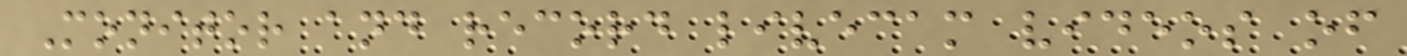Monitor and record livecam videos of
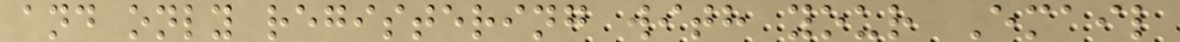and only registering with your Email
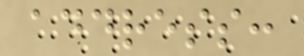address:
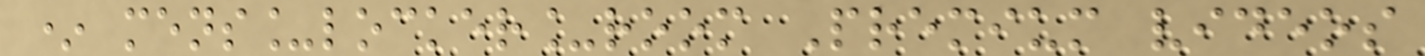* mens_locker_room Premium videos
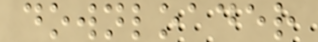downloader
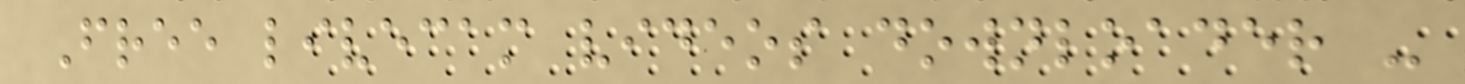Free livecam videos downloader -
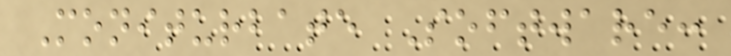Moniturbate Software:
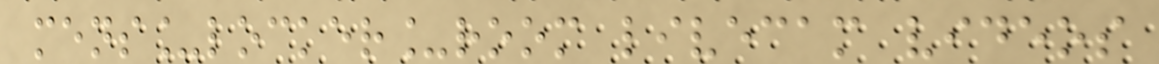mens_locker_room livecam videos
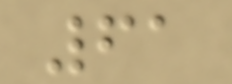61
